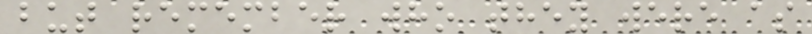but remember who they were as
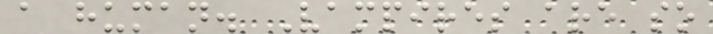a human. Vampires are so
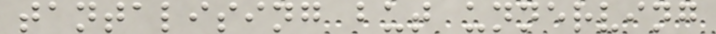tantalising but unnerving
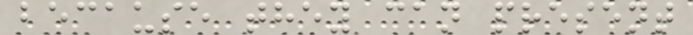because they can present
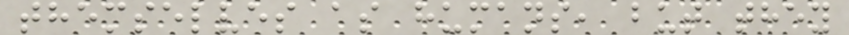themselves as humans, but they
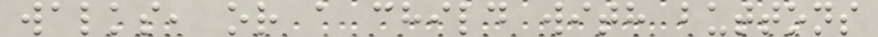walks, or a child with buttons
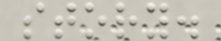story.
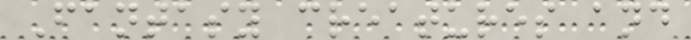Fantasy creatures and
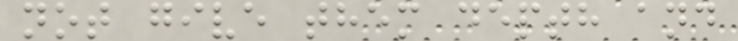not give them depth and
